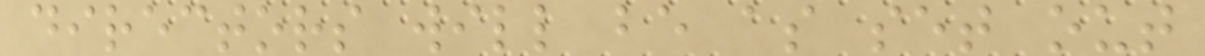directors will be as set out
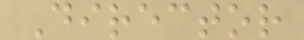Director
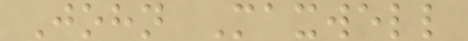John Maxwell
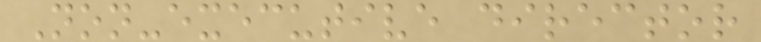Non-executive director
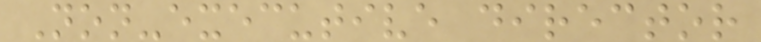Non-executive director
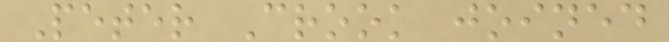Peter Crook joined
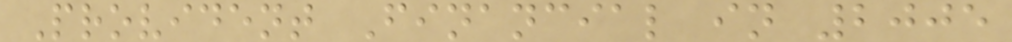Provident Financial in 2005
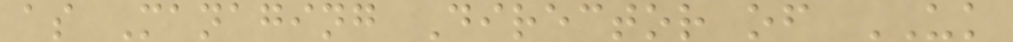as Managing Director of UK
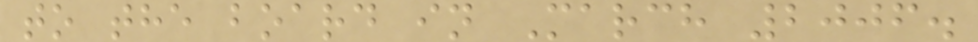to the board in March 2006.
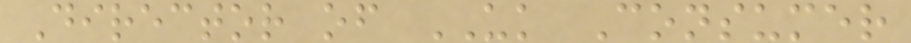Director of UK Consumer
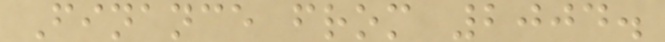Finance from 2004.
